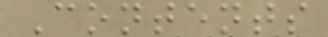Contents
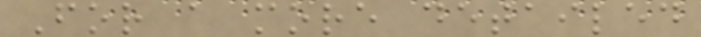For a more detailed
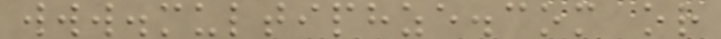www.multiphze.com or
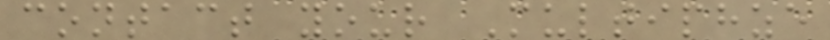contact your Multiphze
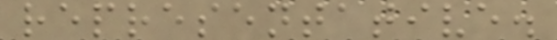representative.
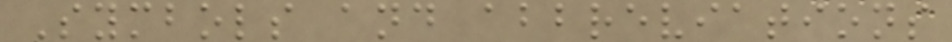Symbols and abbreviations
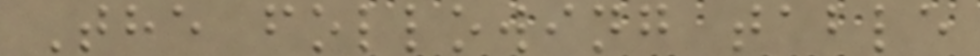The following table
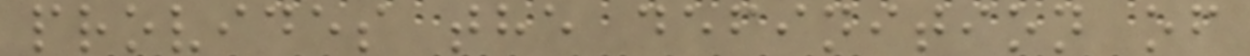provides the definition of
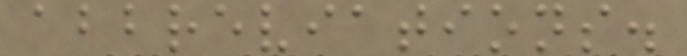abbreviations.
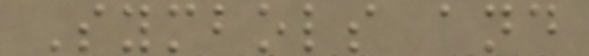Symbols and
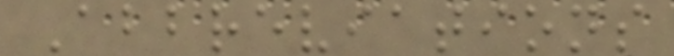Abbreviations
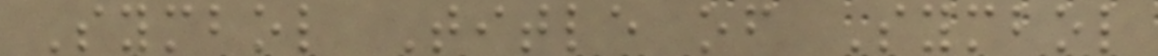Symbol Title of Symbol
